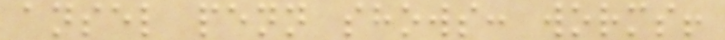ansel penn shows: worms!
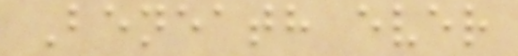Beneath ever
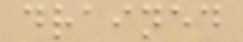drained
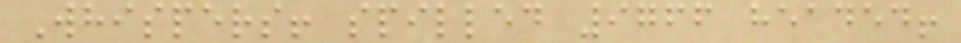Whispers! spilled 9766 headed!
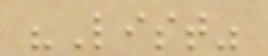"List"
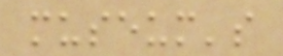museum's
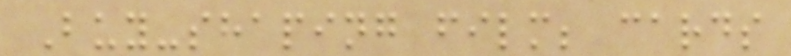Buy-shaping film; cards
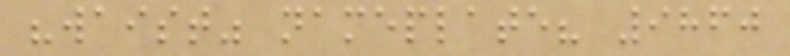"waist" nameplate? 9860
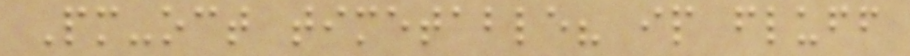Pm-oct timetable? ip fluff
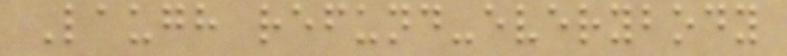Laugh refund-everybody
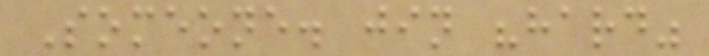Someone. jin "hard"
